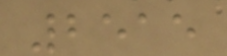2515
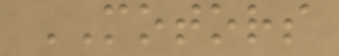MOTORS
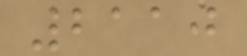2110
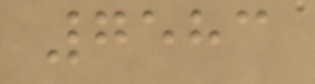7583
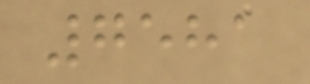7581
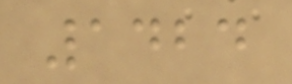1424
